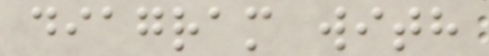diagram with
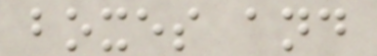boxes and
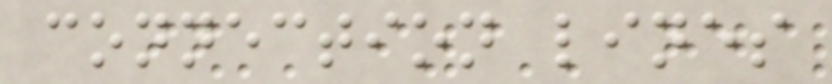connection lines
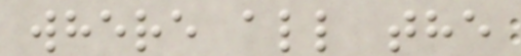where all the
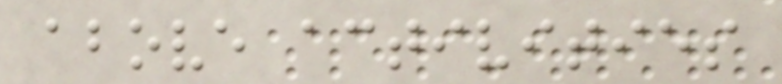above activities
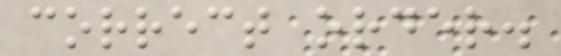correct order.
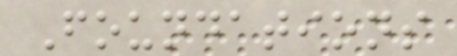Foundations
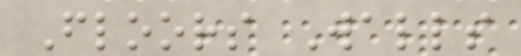Floors Walls
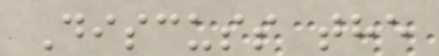Discuss the
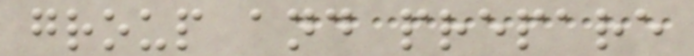group and prepare
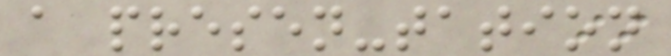a presen-tation
